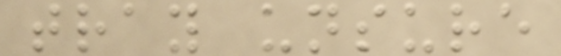tray unsure
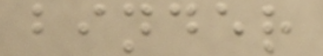binder
